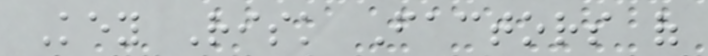Key Risk Factors of
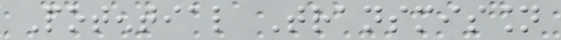Potential Transmission
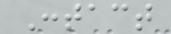Contact
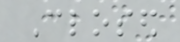Closed
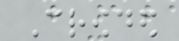Crowded
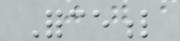Forceful
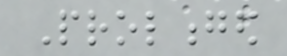Prolonged
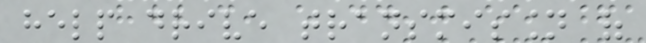help drive transmission of
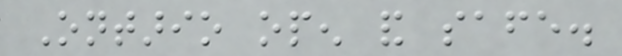Ontario open and safe.
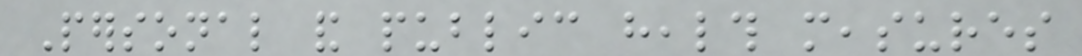Personal and public health measures
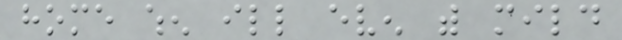home when ill even with mild
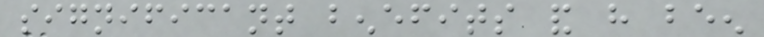significant benefits and have been
